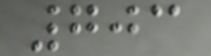703
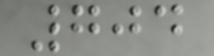704
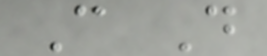C D
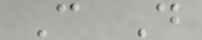C D
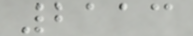2113
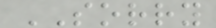SORRY
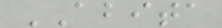ABITA
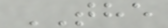THE
